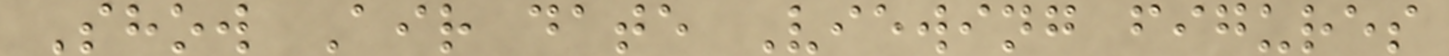Show Air date Viewing figures
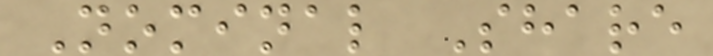Nominal Share
